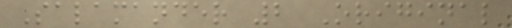Salamander 2 Original
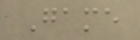Game
